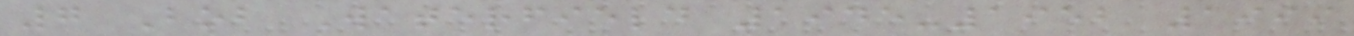7 Bob Waterfield 1945-1952 1999
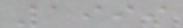1999
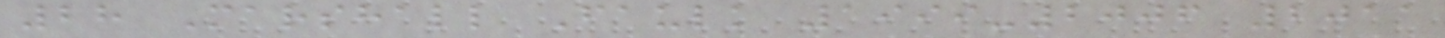28 Marshall Faulk 1999-2006 2011
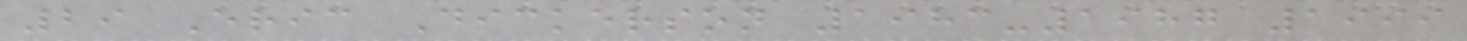29 Eric Dickerson 1983-1987 1999
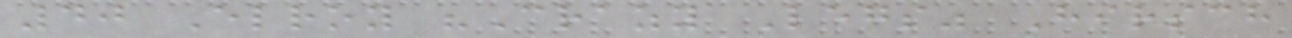40 Elroy "Crazy Legs" Hirsch
